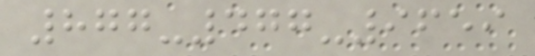877-477-9659
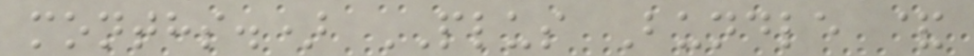months.) PLUS Bundle &
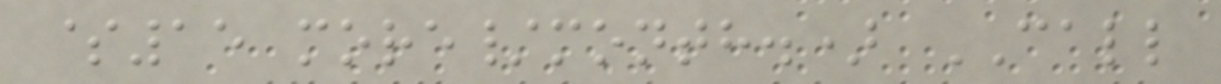$15 more/month.) CALL
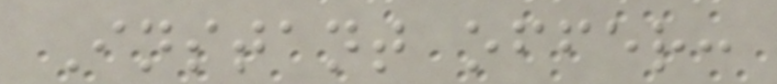Instant offer:
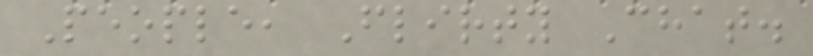People, Flirty Chat.
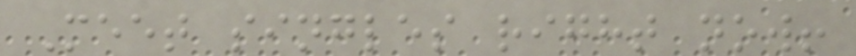Meet singles right now!
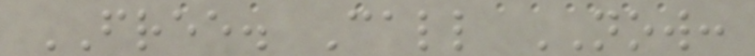FREE. Call NOW:
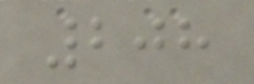208
